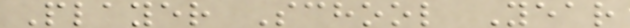Player School Year
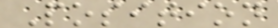Position
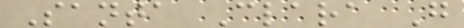Santa Clara G
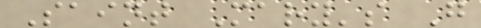Saint Mary's G
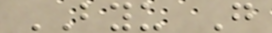BYU G
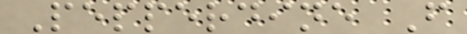Pepperdine F
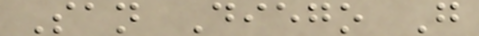San Diego G
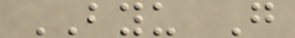BYU G
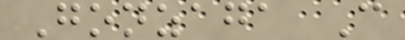Gonzaga C
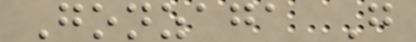Gonzaga G
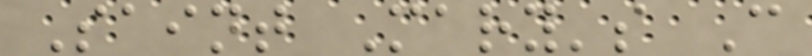Saint Mary's C
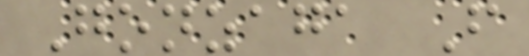Gonzaga F
